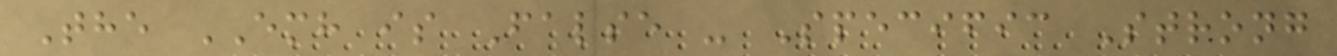The EMH is False - Specific Strong
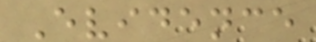Evidence
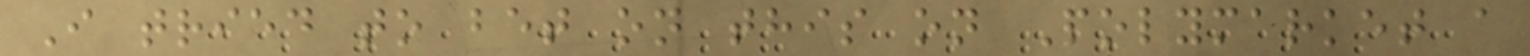I tried to bet on this on Polymarket a
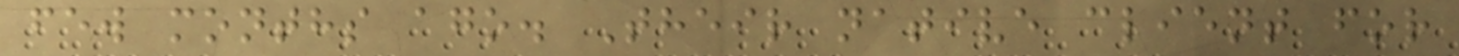few months ago. Their native client for
